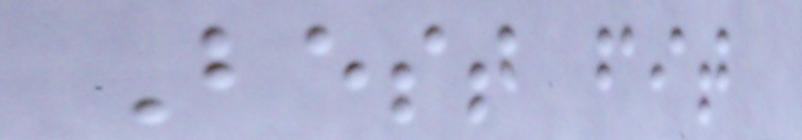Best fit
